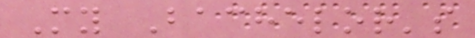My Bachelor's
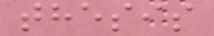thesis
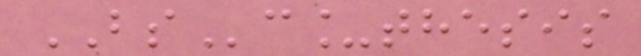BSc_thesis
